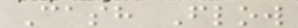Cash Flow
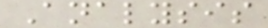Analysis
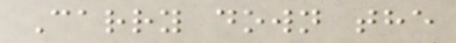Carry down the
